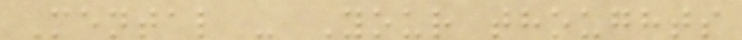Mental - Your thoughts
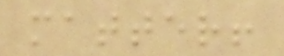matter!
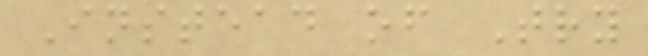Instead of Try
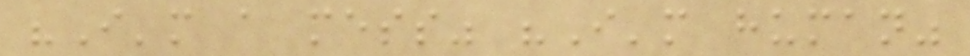"I'm a mess" "I'm human"
